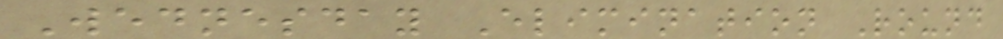Wednesday Elimination Round
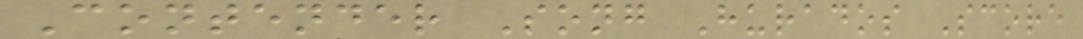Contender Song Hurados Score
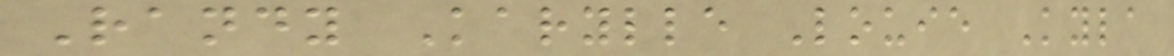Randy Karylle Louie Kyla
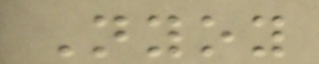Nyoy
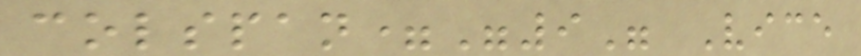colspan="9" Vice
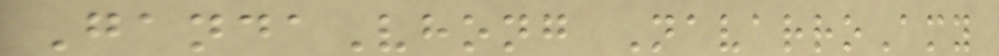GandaVhong NavarroAmy
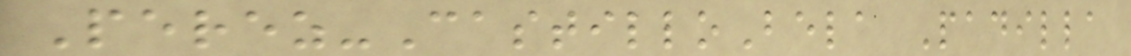Perez-CastilloBela Padilla
